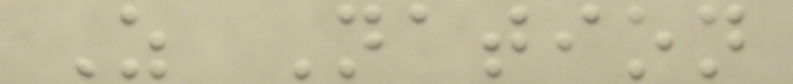Z Nation
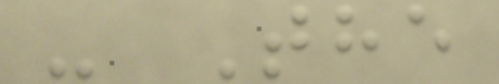- The
